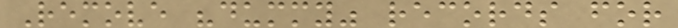Remove "dummy" records for
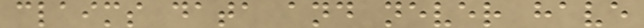claims data and never have
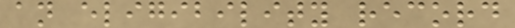an eligibility record
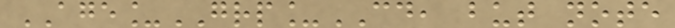AGE_GRP_CD, but note
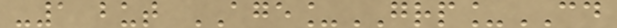-1 but AGE_GRP_CD
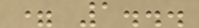= 1...
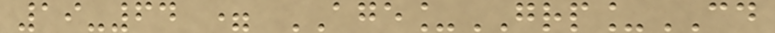19-64 = AGE_GRP_CD
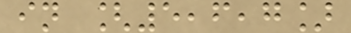in [5,6,7]
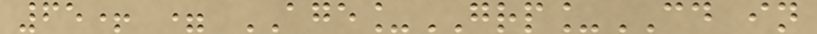65+ = AGE_GRP_CD in
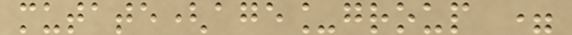mutate(age_group =
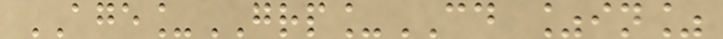AGE_GRP_CD %in%
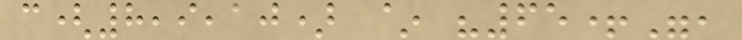c(8,9,10) ~ "65+",
